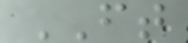FT
